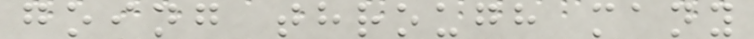going through many
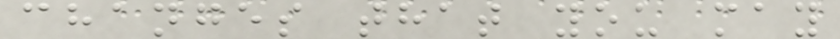changes that you may
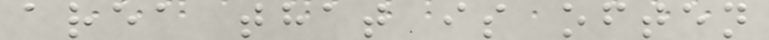area that is often
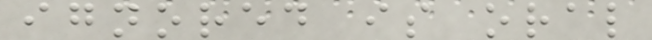ignored is oral
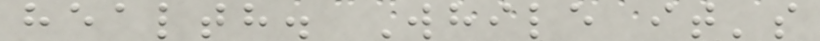health. While it's
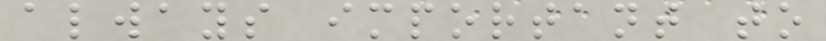always important to
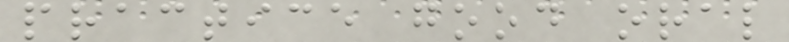practice good oral
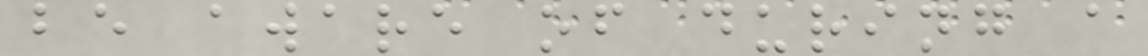be aware of during a
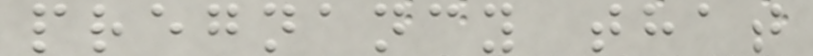pregnancy that
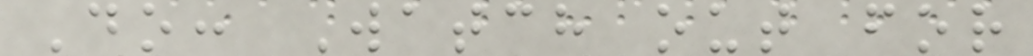Do: Watch out for
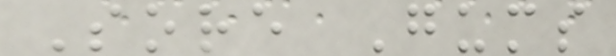Sore Gums
